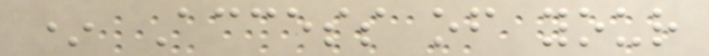* Access of your
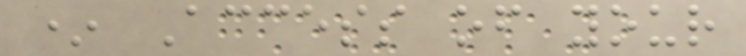* Access of your
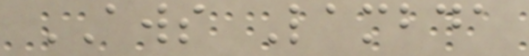AWS Lambda
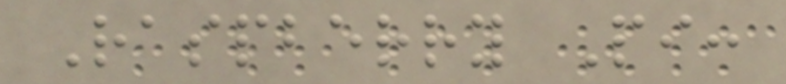Raspberry Pi:
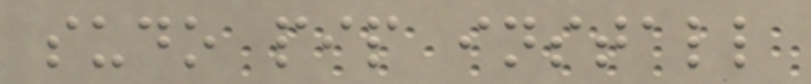sudo pip install
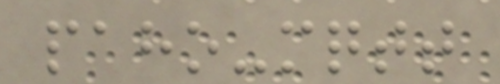paho-mqtt
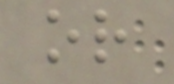or
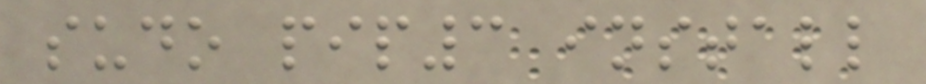sudo pip3 install
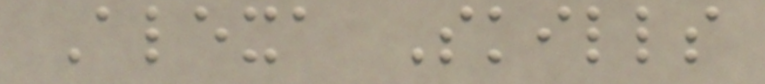Alexa Skills
